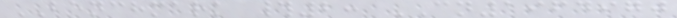BENCHMARK #2: CN1964970
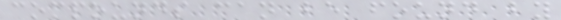compounds can be found by
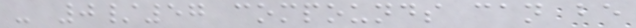- 0/57 compounds can be
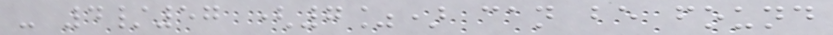- 4/57 (7%) can be found
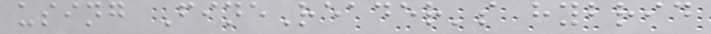using FineReader's hybrid
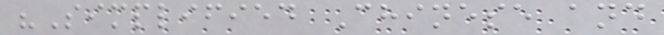"Simplified Chinese and
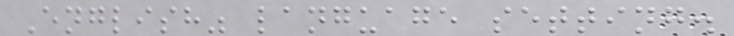English" language setting.
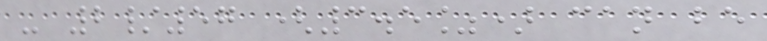- 2/57 (3.5%) can be
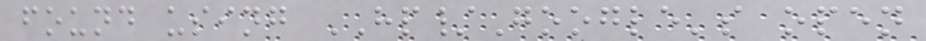found using HP/Google's open
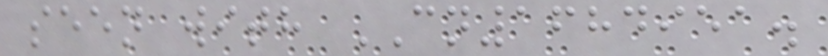seen with CN1684951.
